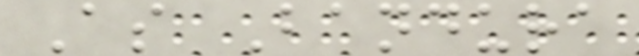As Bandura
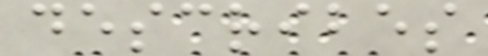describes
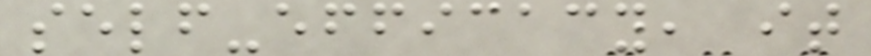self-efficacy, it
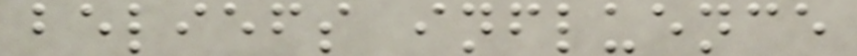beliefs influence
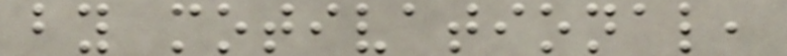by motivational,
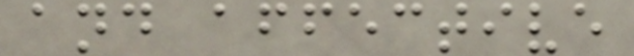and affective
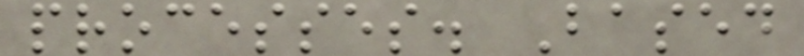processes. Based
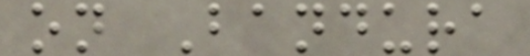on Bandura
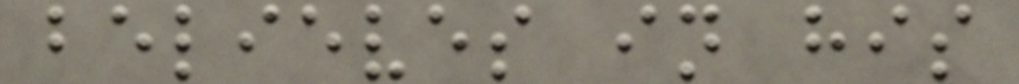believes in his
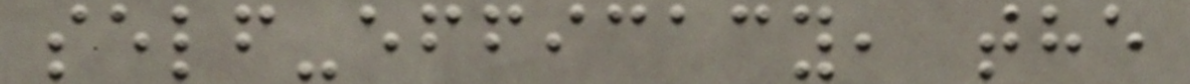self-efficacy, the
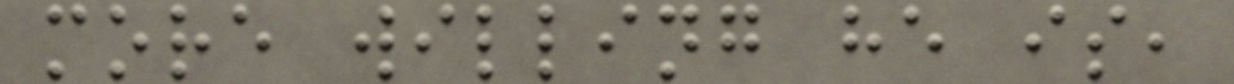more willing he is,
